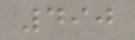490
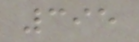395
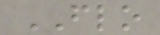FLO
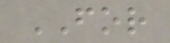FOR
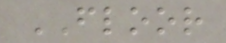FLOOR
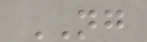NG
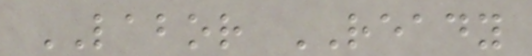LABOR READY
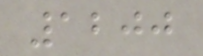1200
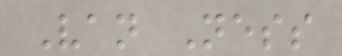Van Ness
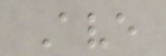Ave
